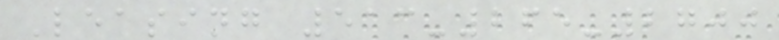Leasing 513-265-2700
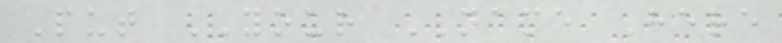Put YOUR NAME Here
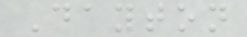Dayton
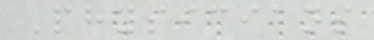Physicians
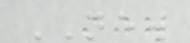NEW
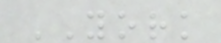YORK
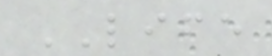LIFE
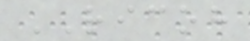RICOH
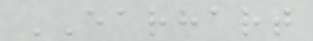EARHART
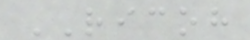RICOH
